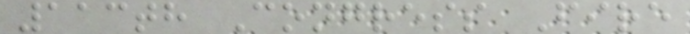113th Congress Fire
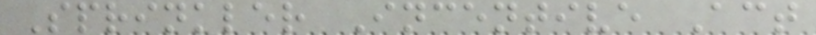Sprinkler Incentive Act
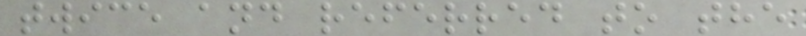twice and referred to the
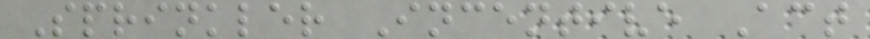Sprinkler Incentive Act
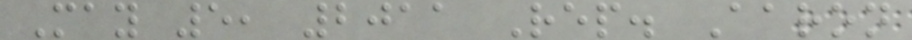May 5, 2011 Rep. Aaron
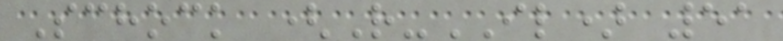Schock (R-IL) 51
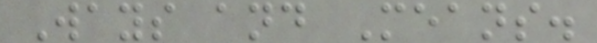Ways and Means.
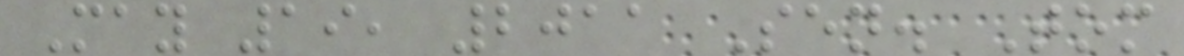May 19, 2011 Sen. Tom
